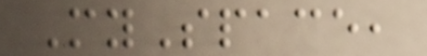MySpace,
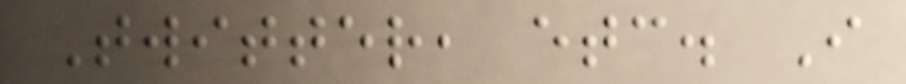Twitter, etc. I
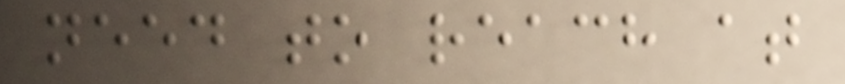need to reach at
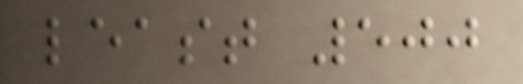least 500
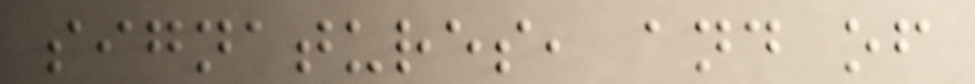signatures, and of
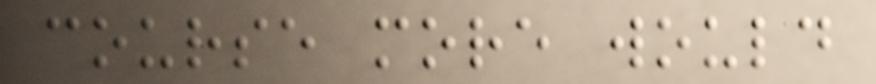course more would
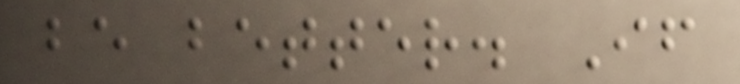be better. If
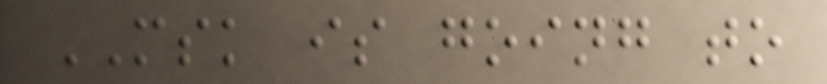MSK is going to
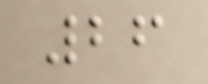26
